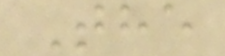The
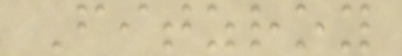Fitzroy
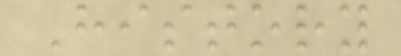History
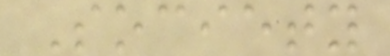Society
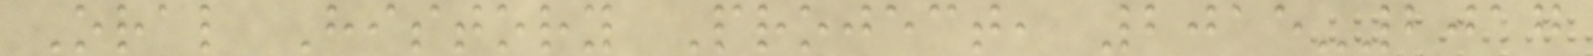Oral History Project, 2015-2017
